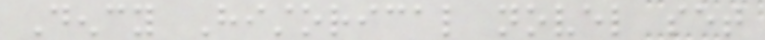Dency Historical novel set
